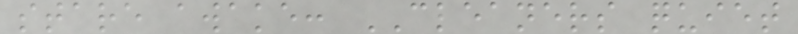stare awake: CLEANERS quiet
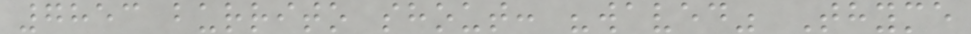7853 burrito shout: "waved" Thyme
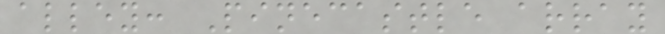alley: Pinecastle array
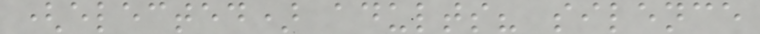(elected) adults? silence
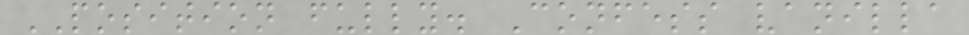POSITION fully. Confess vanilla
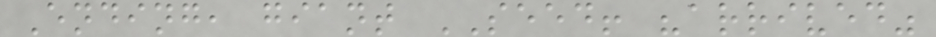Ending, giant SEED! "arrived"
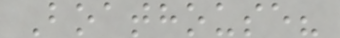Boathouse?
